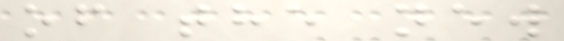of the new
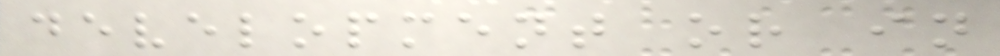development or in
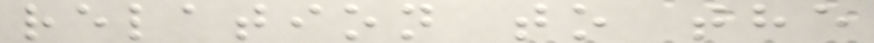relation to the
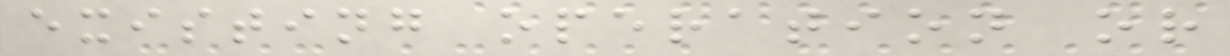existing operation or
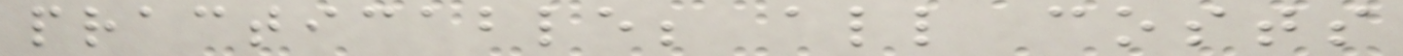practicable; all costs
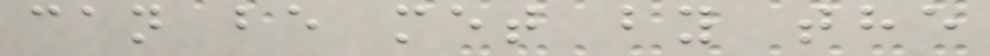can be met by the
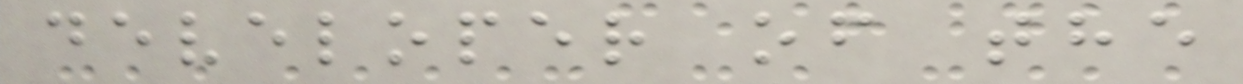developer of the
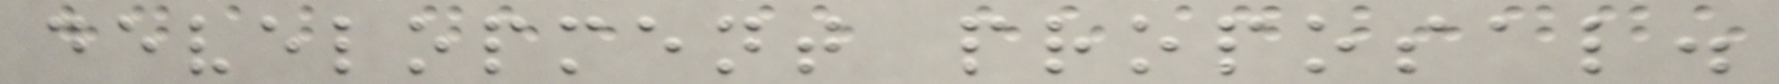development proposal.
